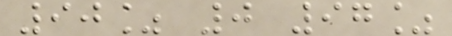90% 0 97%
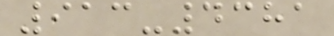913-4381
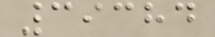39384
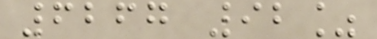6267 92%
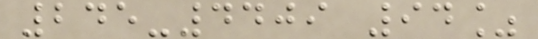245-4409 94%
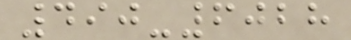490-6028
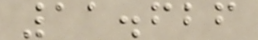11.626
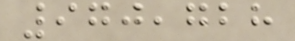970,728
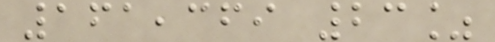161,369 23%
